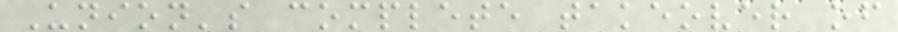Union's complete takeover of
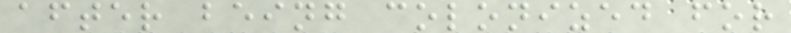after being colonized for
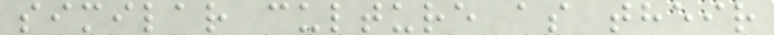similar culture as their
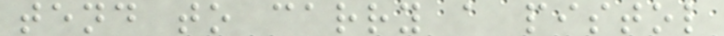tend to carry a pistol
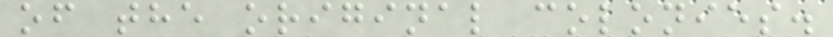of the original colonies.
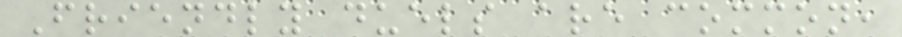Friendly duels are common,
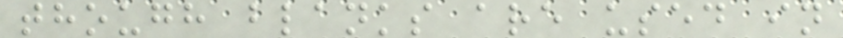though blanks are used in
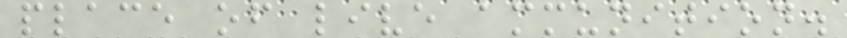place of live ammunition.
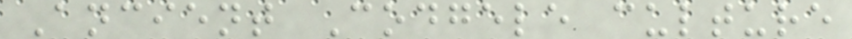Ancient Codgele culture
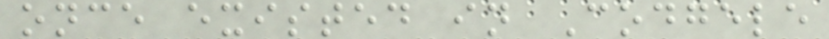once existed in Codgele
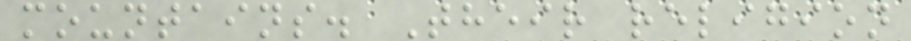mountains. Their religion
